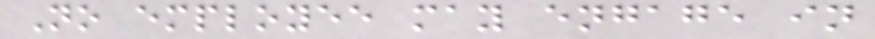No employee may engage in
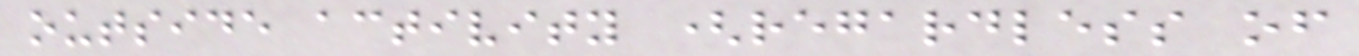outside activity (regardless of
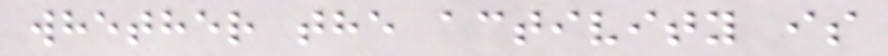whether the activity is
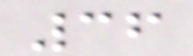36
